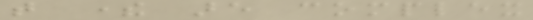that there are complex
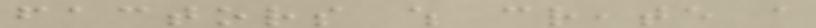factors which create a
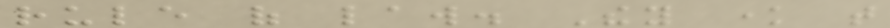rule of law. They know that
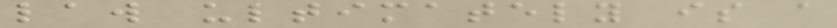law ultimately is a
